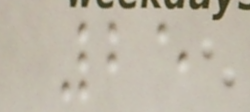25
